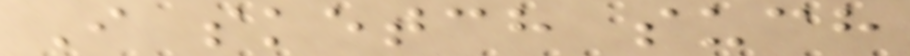I sketch such
